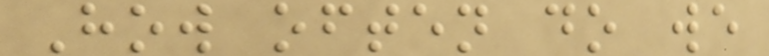How often do we
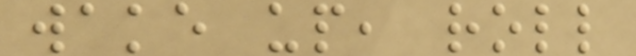wake up, roll
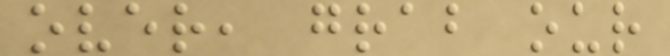over, grab our
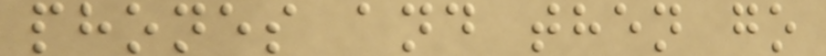phones and then go
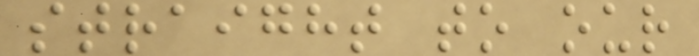straight to our
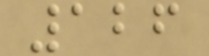126
